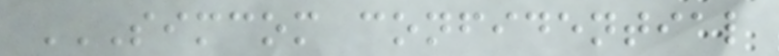SIMCOM CONFIDENTIAL
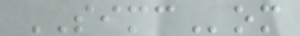SIMCom
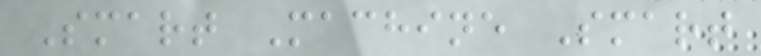Smart Machine Smart
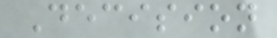Decision
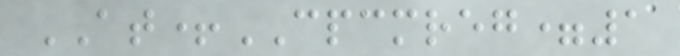AT+CPCMREG=1
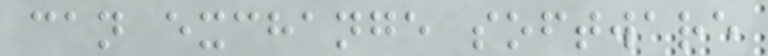can exchange software
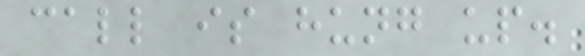call is hung up.
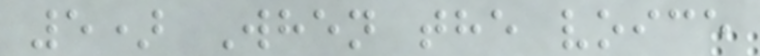5) When the voice
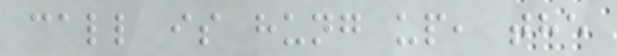call is hung up, the
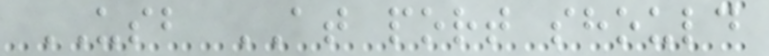USB AT port should
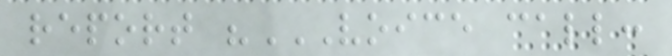report "VOICE CALL:
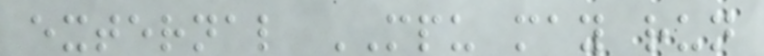external MPU may run
